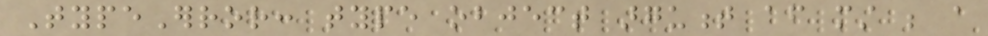TypeError: type object argument after must be a
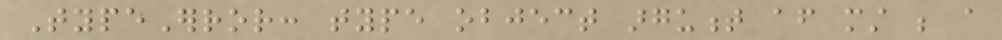TypeError: type object argument after must be a
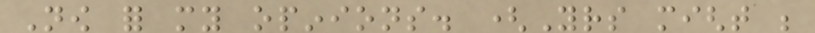Now for my opinions. (Yours might be
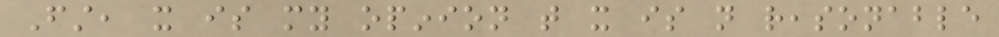First, it is my opinion that it is not reasonable
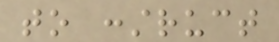to construct
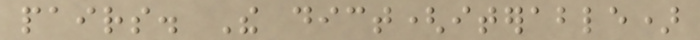pairs. The dict(iterable)
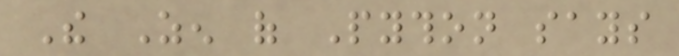The Zen of Python says
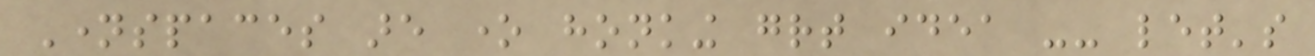Namespaces are one honking great idea -- let's
